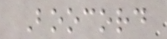Boocord
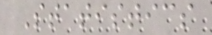Statistics
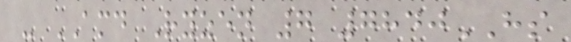- AMD Ryzen 7 7840HS
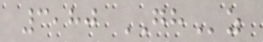3,80 GHz
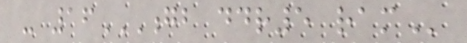- 16GB DDR5 RAM
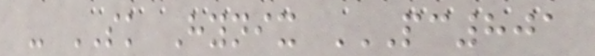- SK Hynix PC801
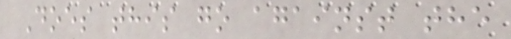Does this go against the
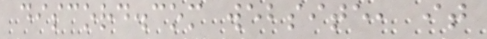discord.com website, it
